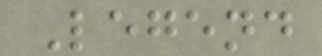Legend
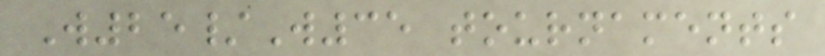W25/W35 tournaments
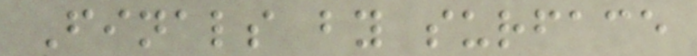Finals by surface
